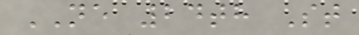NE 24th St
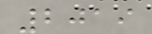2019
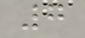7
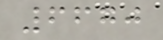6670
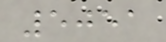5051
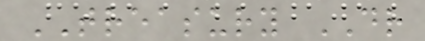TREASURY DR
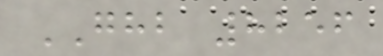GHB 8256
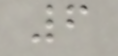6
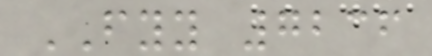FYY 7236
